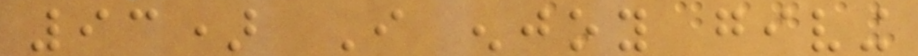93) I enjoy giving
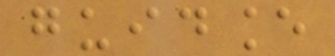guidance
